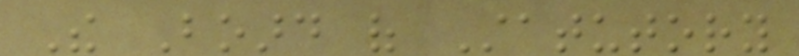The Board of Statutory
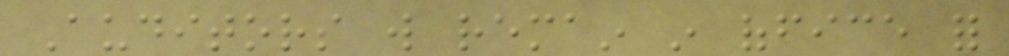Auditors will remain in office for
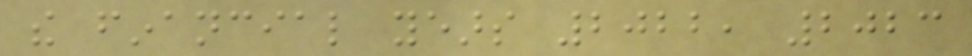the financial years 2022, 2023
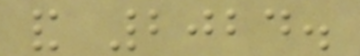and 2024.
